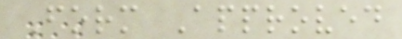Form Approved
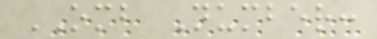OMB Number:
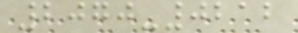2070-0212
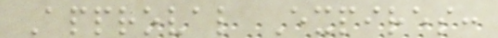Approval Expires:
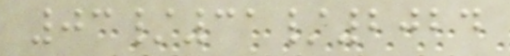03/31/2024
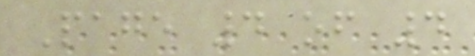Page 4 of 4
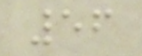56
